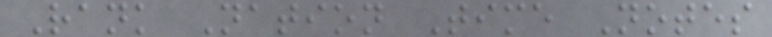Rank Nation Time Notes
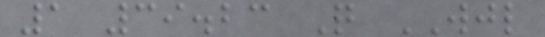1 39.23 Q WJL
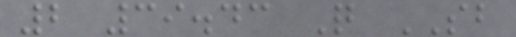2 39.43 Q SB
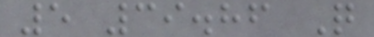5 39.86 Q
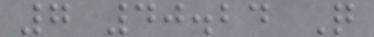7 40.24 Q
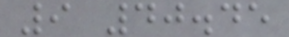9 40.45
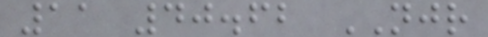11 40.62 NJR
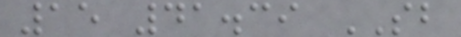15 41.39 SB
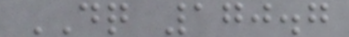DQ 170.7
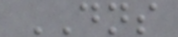DNS
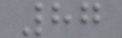87
